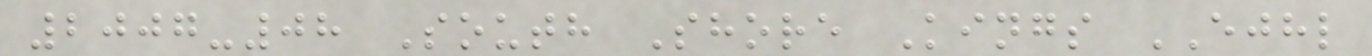2007-08 South Shore Kings EJHL
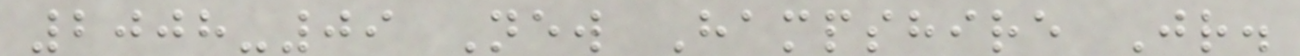2008-09 New Hampshire Jr.
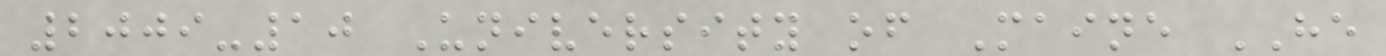2009-10 University of Maine HE
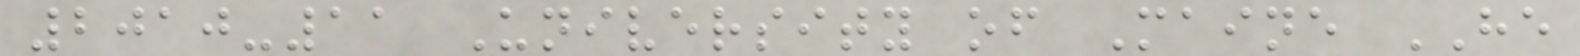2010-11 University of Maine HE
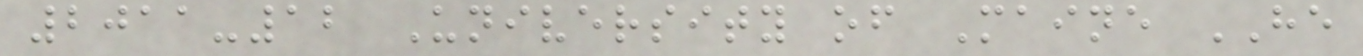2011-12 University of Maine HE
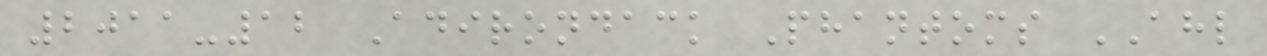2011-12 Adirondack Phantoms AHL
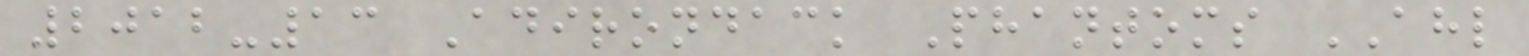2012-13 Adirondack Phantoms AHL
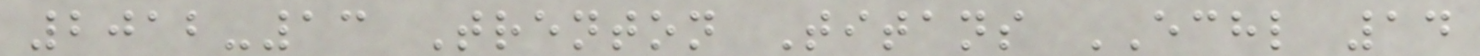2012-13 Trenton Titans ECHL 14
